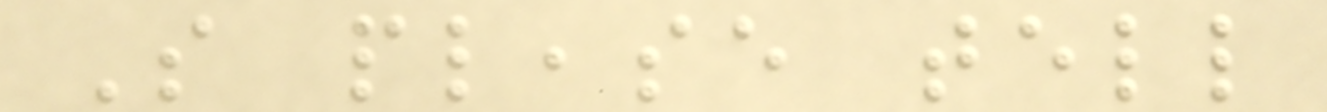So please tell
